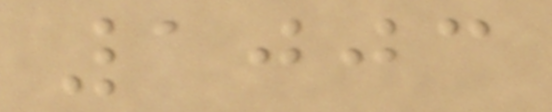1003
